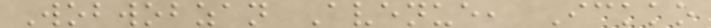Wobwobzan Avenue, Ickko
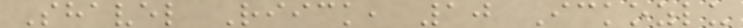Shavel Riick, 10 Ickozlu
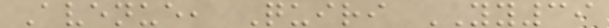Avenue, Quiri YY39
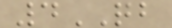4QB
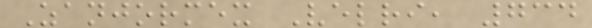Zanjormex Velri, 734
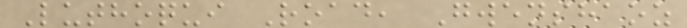Luthoqui Road, Gwenshaoz
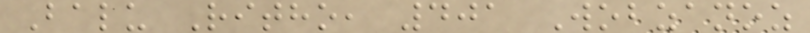Balu Ritho, 401 Wobzanoz
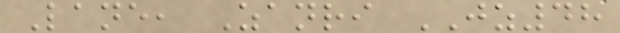Lane, Zanri JZ48
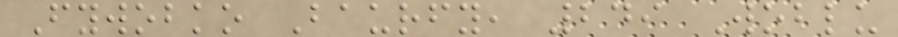Fywobko Baurfy, 249 Woblu
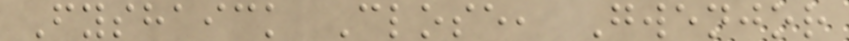Fyshaick Close, Gwenjor
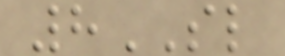8SL
